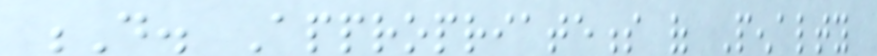D. Appropriateness of Penalty
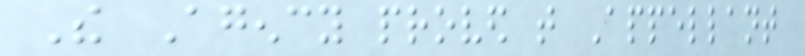The Agency proved that Appellant
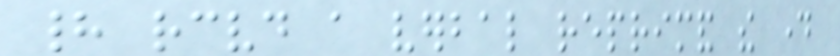had received a verbal reprimand the day
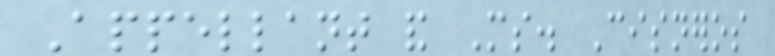Appellant and Ms. Cisneros
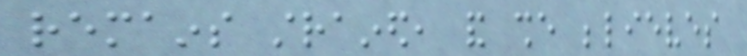remains strained, and she believes
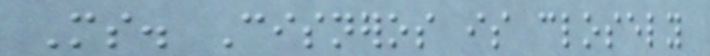Ms. Cisneros is closely
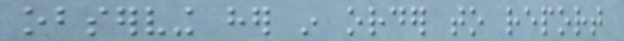observing her in order to report
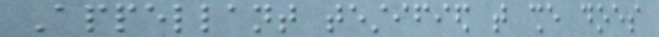Appellant testified that she does
